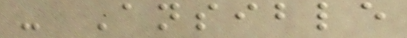- Ansible
